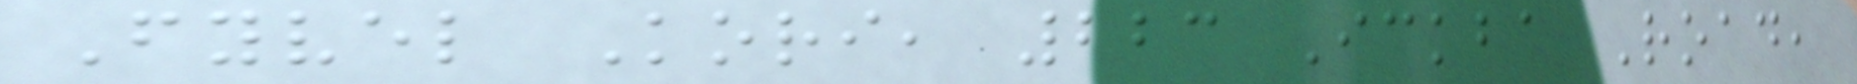Fyvel Kori, 223 Ickba Road,
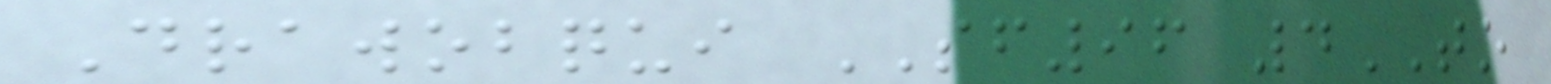Drawobqui SF96 4TO
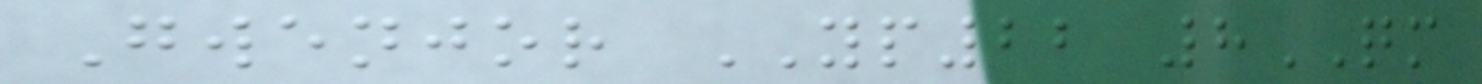Gwenjor YP22 8QM
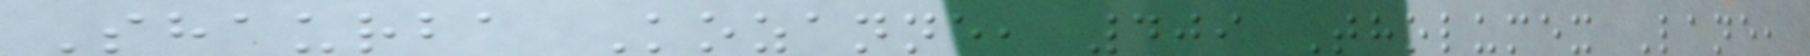Shaurba Kozanne, 409 Tholumex Lane,
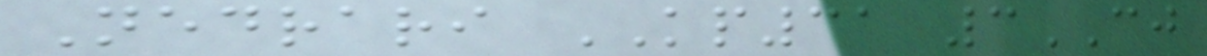Nedrari KP31 3CJ
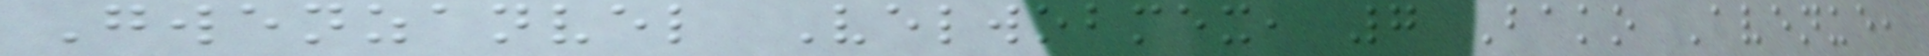Gwenzanvel Velwobmex, 7 Bako Avenue,
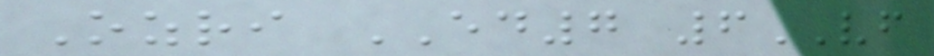Ozri ED7 6VF
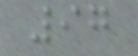97
